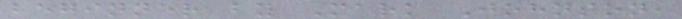beginner by Mark Johnson,
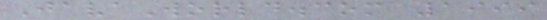JavaWorld.com 1999
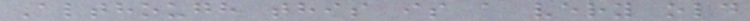Although this is a very old
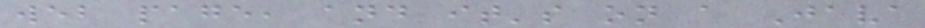web page, and it's on a Java
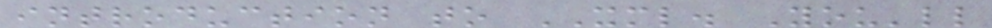introduction to XML. You'll
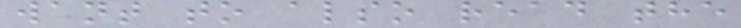want to also read the
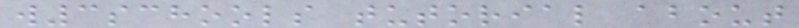w3schools tutorial about
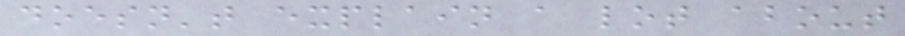doesn't explain a lot about
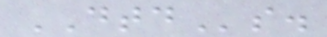DTDs.
